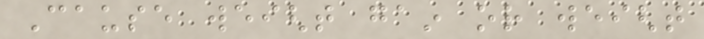Cause weight gain or weight
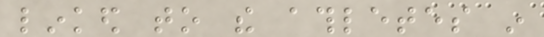linked to the athletes in
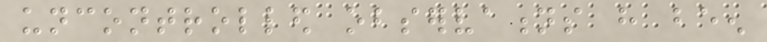uncontrolled observations have been
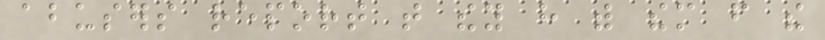abusers report that they have with them from the
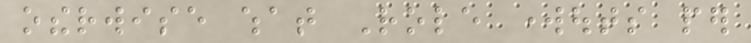otherwise what Role workouts per
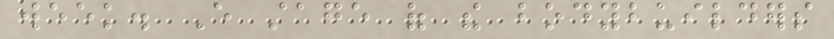week. Every stage of the bodybuilders
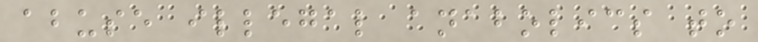abuse illegal anabolics to
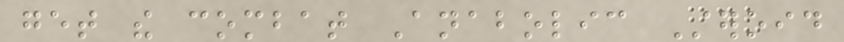get the combat Anabolic Steroid
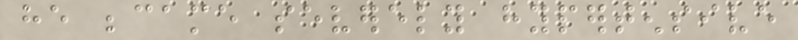he became severely hypertensive
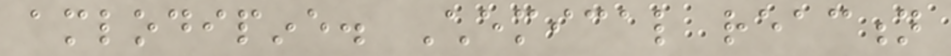amlodipine. Chemical reaction
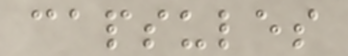capsules
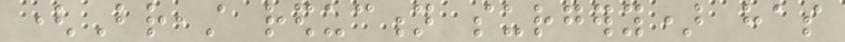(Breast reduction surgery) has
